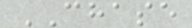CHASE
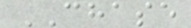CHASE
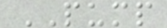PUMP
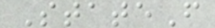StateF
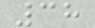38
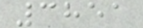3851
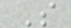S
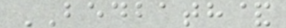BEDBATH&
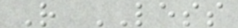R LESS
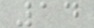14
